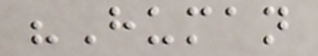"Human
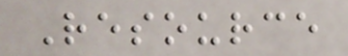Resource
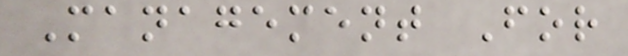Management For
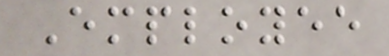Employee
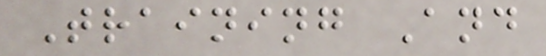Training And
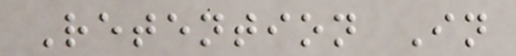Retention In
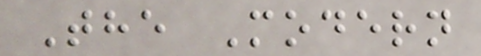The Modern
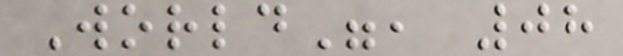World", 08
